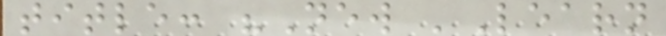title: "New 'Learn
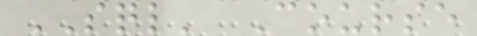SQL' Course
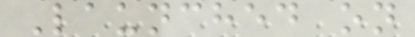Launched on
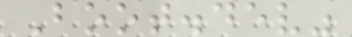Boot.dev"
